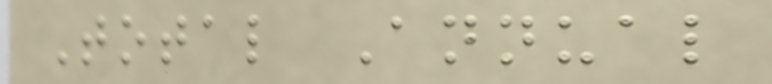Total Annual
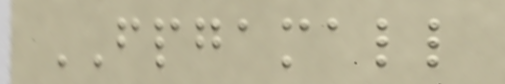FPGAMALL
